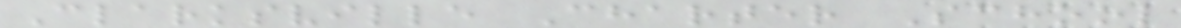Clarksville Charter School
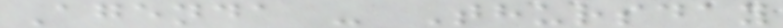Agenda - Thursday
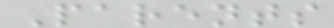Parents
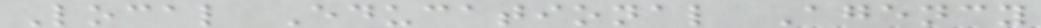Local Educational Agency
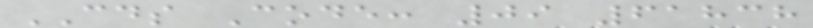CDS Code: 09 61838
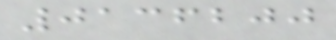0136200
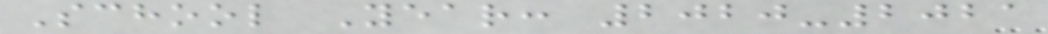School Year: 2020-2021
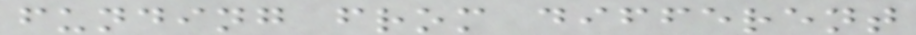funding from different
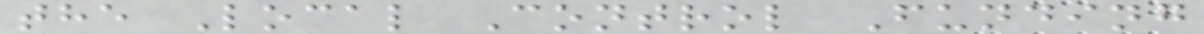the Local Control Funding
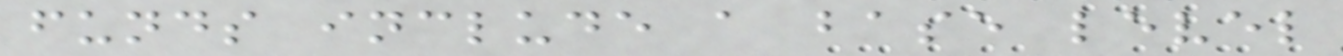funds include a base level
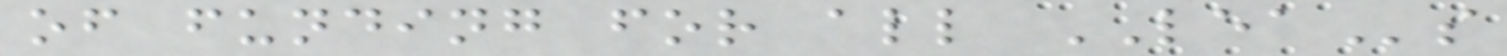of funding for all LEAs
